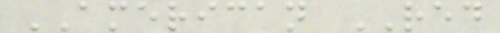AMERICAN RED
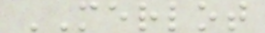MERLOT
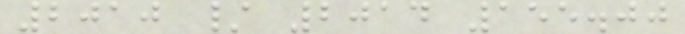2010 / 2014 155.00
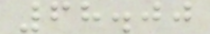68.00
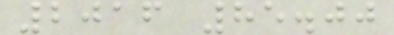2016 85.00
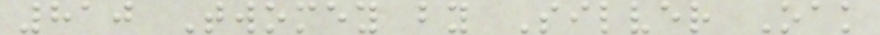810 Twomey by Silver Oak
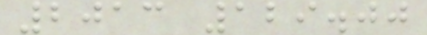2013 129.00
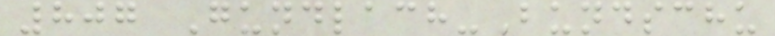807 Gundlach-Bundschu
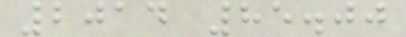2014 85.00
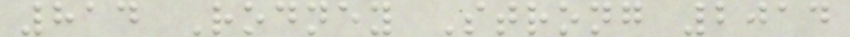814 Rodney Strong 2014
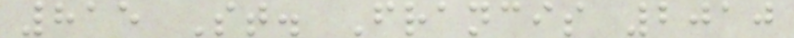815 St. Francis 2010
